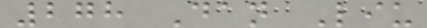278 Dan Liu
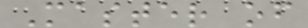Master of
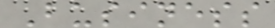Business
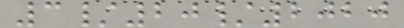3/20/2020
